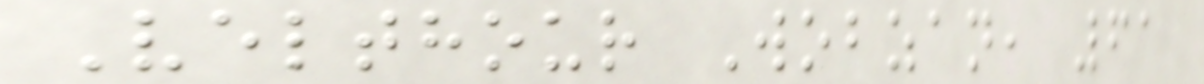Velthour Wobzan, 61
